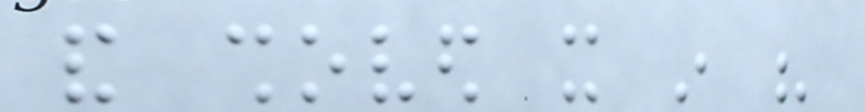and shoved it in his
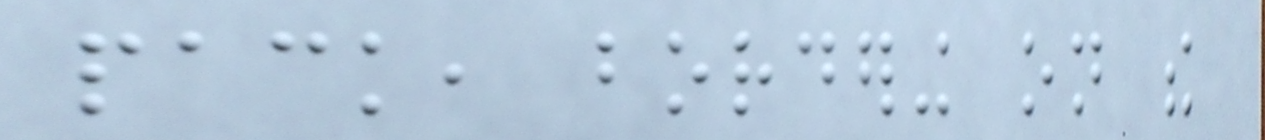pack, bordering on the
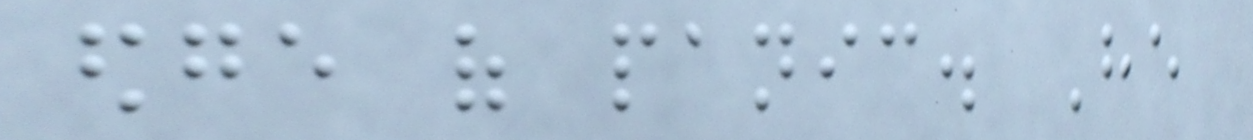edge of panic. He
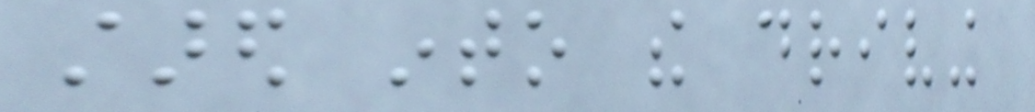stared into the driving
